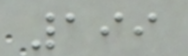199
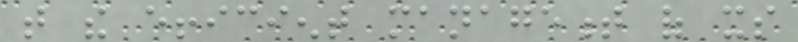that the efficient management of its
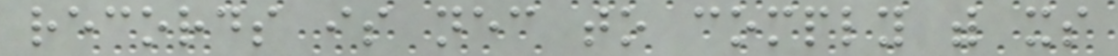records is necessary to comply with its
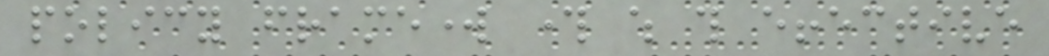policy framework through which this effective
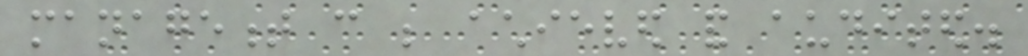management can be achieved and audited.
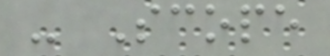- Scope
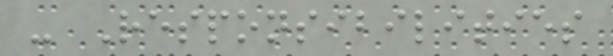- Responsibilities
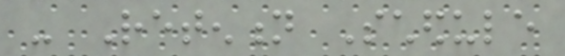- Retention Schedule
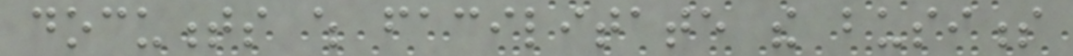documents which facilitate the business
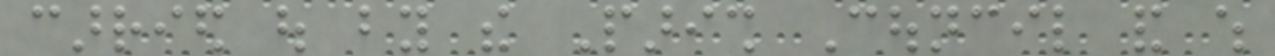carried out by the Parish Council and which
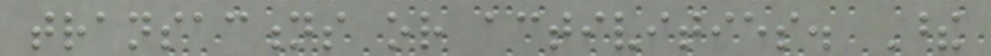transactions or activities. These
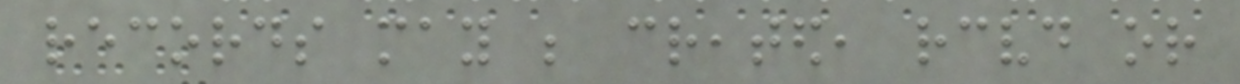records may be created, received or
